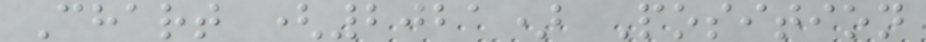Chart (2021) Position
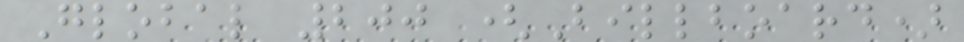Global 200 (Billboard)
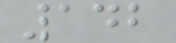142
